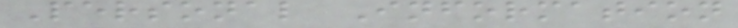Personal Information
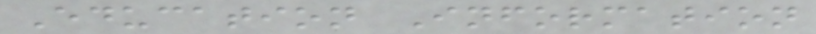Education Information
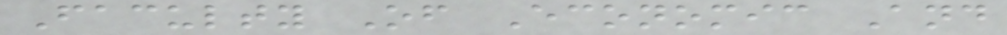Faculty Of Economic And
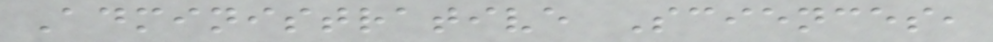Administrative Sciences,
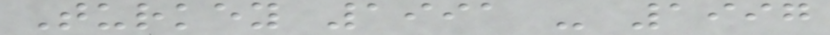Turkey 1991 - 1997
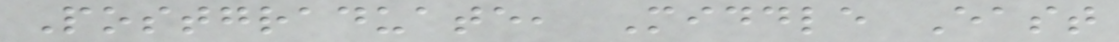Postgraduate, Middle East
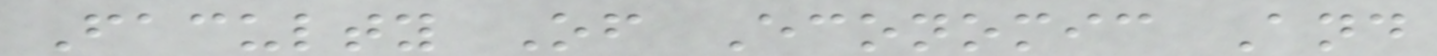Faculty Of Economic And
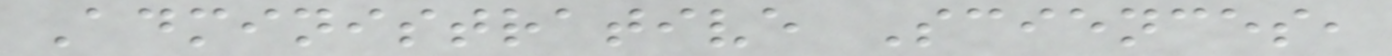Administrative Sciences,
